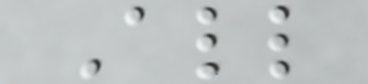All
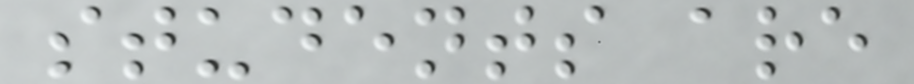students are
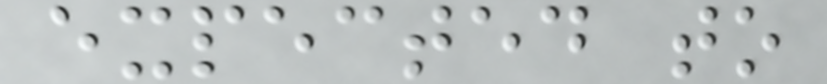expected to
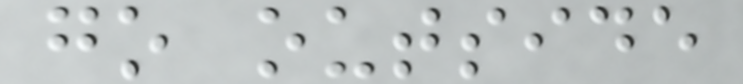go outside
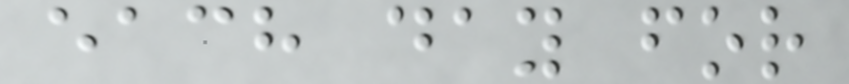each day for
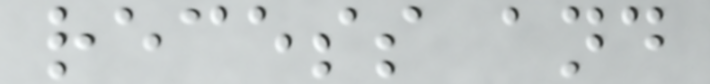recess and
